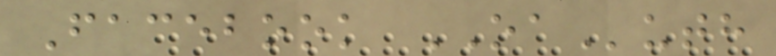Facebook OAuth
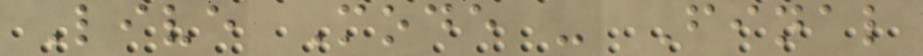Live Mode - Final
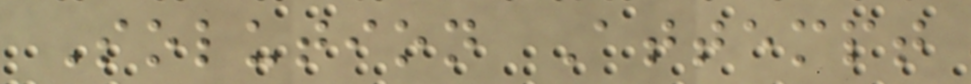Solution Attempt
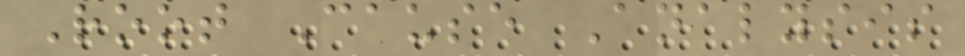Root Cause Analysis
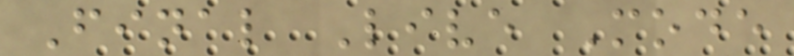Final Live Mode
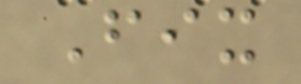Fix
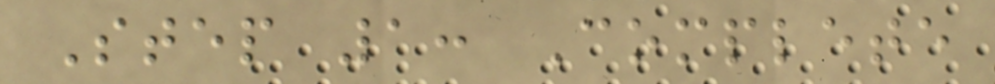Step 1: Complete
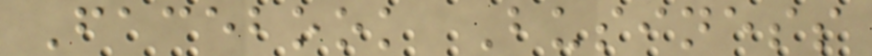Facebook Business
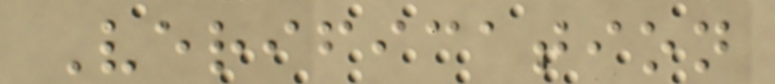Verification
